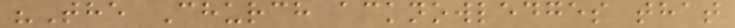"The Church acknowledges that
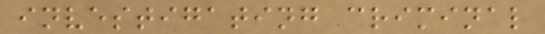investigating criminal
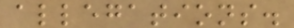allegations.
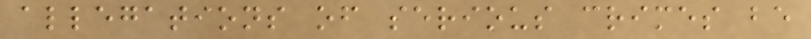allegations of serious crimes be
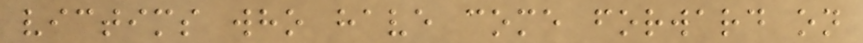victims who have come forward on
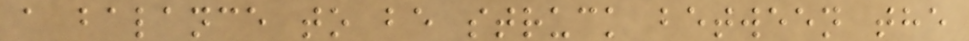a balance to be struck between the
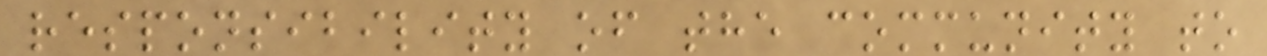responsibility of the community to
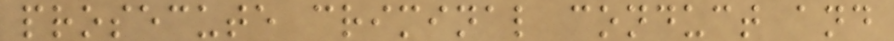prosecute criminal conduct and
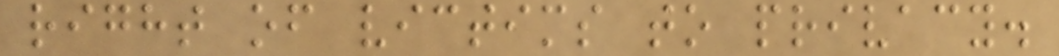right of victims to privacy.
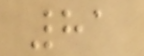81
